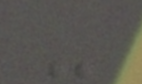-
